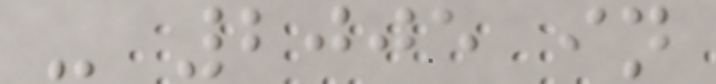- 2005 in
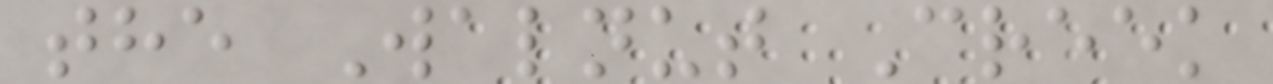the Walnut Creek
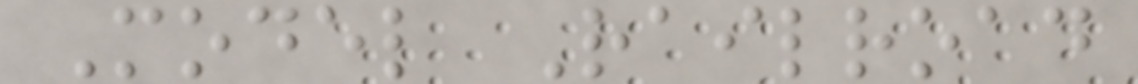Model Railroad
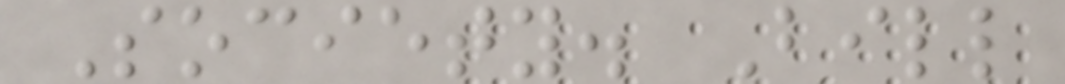Society. Bill
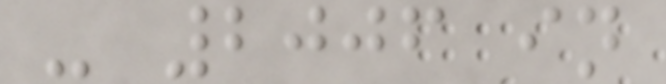- 2006 in
